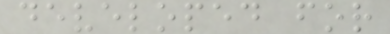developed for
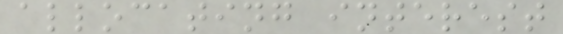allocating interest
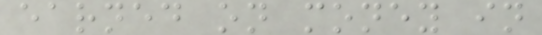earned on money in
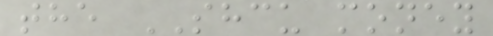the SHCU money
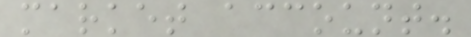market account.
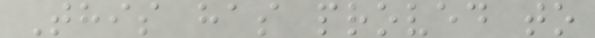This has proved to
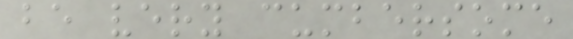be very cumbersome
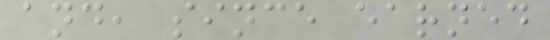and, since earned
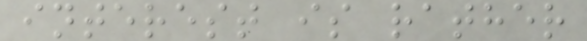interest is rather
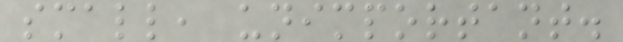small, unimportant.
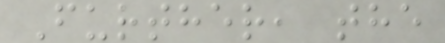Further, the
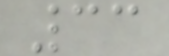33
